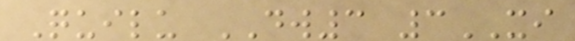Quilu DW3 3XI
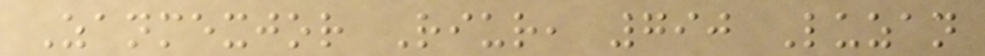Zanmexjor Riur, 790 Luzan
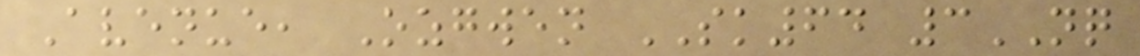Avenue, Ozgwen SK64 3NQ
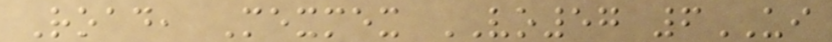Road, Mexmex VO57 6UI
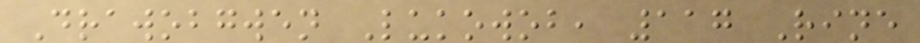Drawobgwen Lukowob, 117 Rine
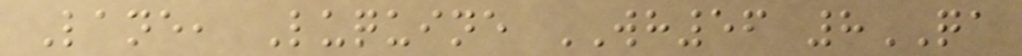Lane, Luquine WH56 8QA
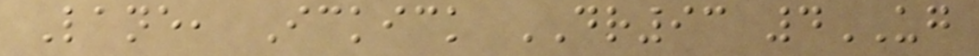Lane, Ickick DR93 4UG
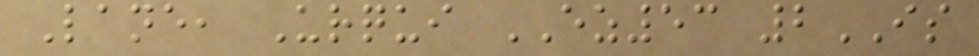Lane, Urqui EZ53 2IS
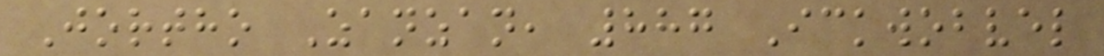Jortho Zanzan, 887 Ickwobvel
